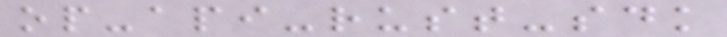op-api-rust-sdk
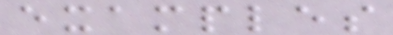examples
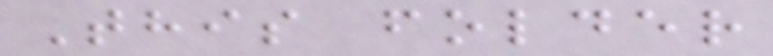This folder
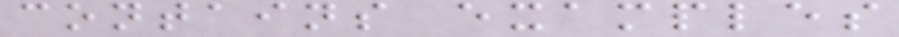contains examples
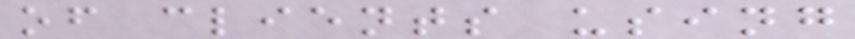of clients using
